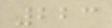223
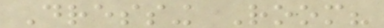Dressing Room?
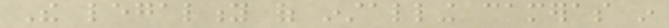The legality of installing cameras in
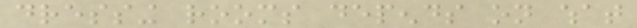dressing rooms depends on what
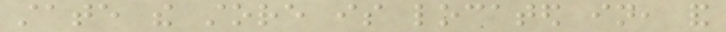state the store is located in, and
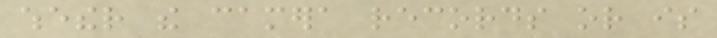whether the camera records or is
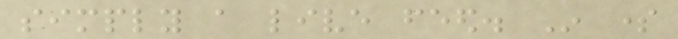simply a live feed. In some
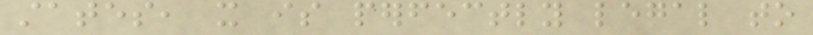states, it is perfectly legal to
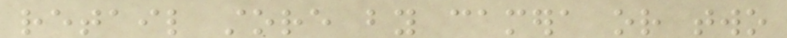retail store by camera or two
